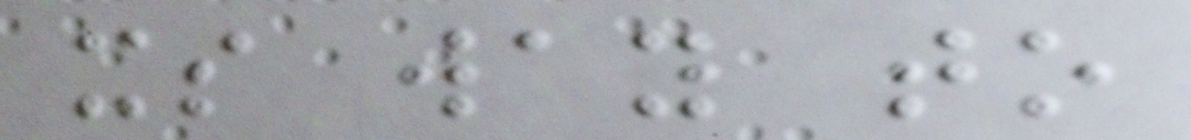its way to
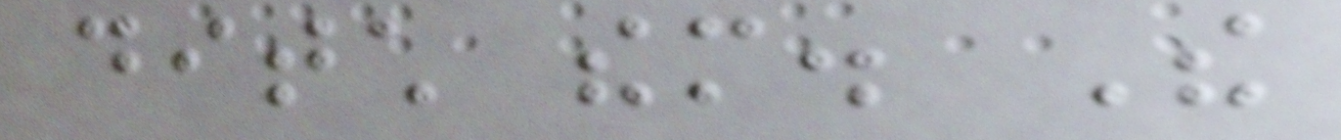ditch them. The
